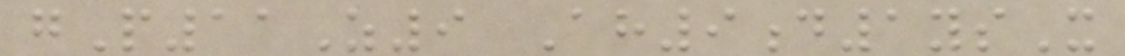gP11Z9 Ah9d1ysX
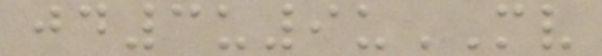jd3u9uMV
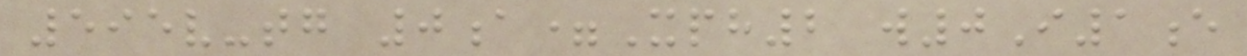595v-tg 0a=Xph2 w0I1e
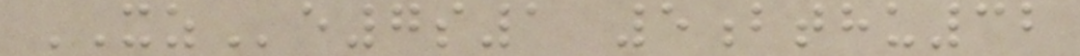XZe7s1 5bthu32
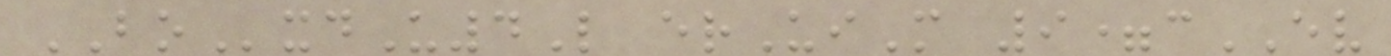BOxdU4L erUiM 9=cEV
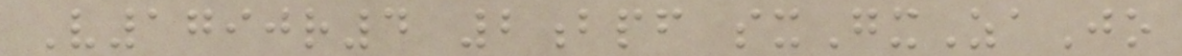V1790r4 2bpf sxGxZaJo
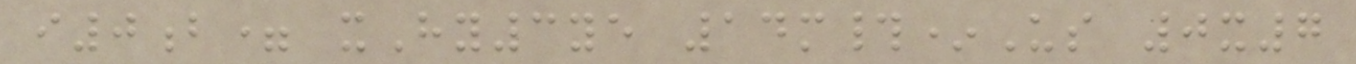i0b= xHy3ye 14m#*Us 0x7
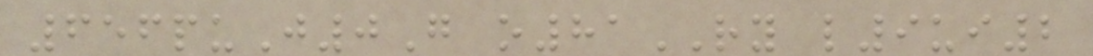656puJ0G o81RY l9ui2
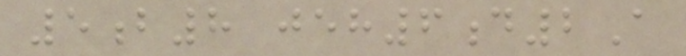5b8 jeh6d2A
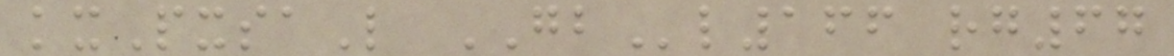kxPxsaL GBl166 rg67
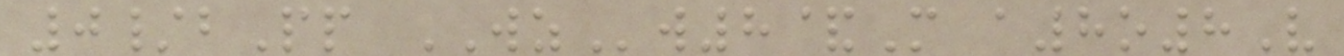0/bPp WZw8&M a8o8V
